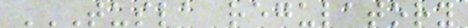TUSLA REGULATORY
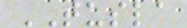TUSLA
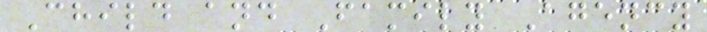Child and Family Agency
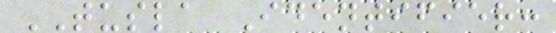TUSLA Identifier:
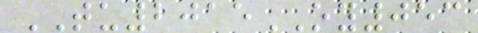TU2015OY053
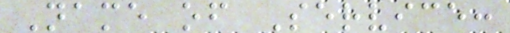Name of Service:
